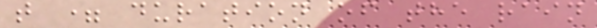t = duration of the rain
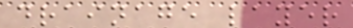drainage layer
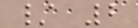/ 2
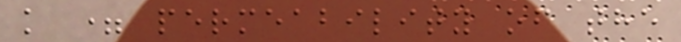k = permeability of the
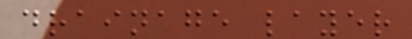drainage layer
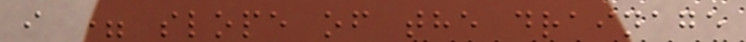i = slope of the drainage
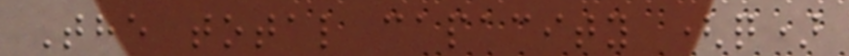The total capacity (q)
